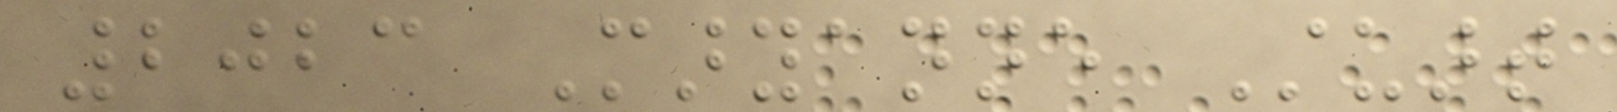2023 Maryanne Stuart
